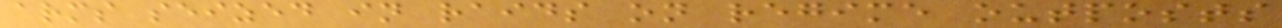arms seized in raids on regime outposts
